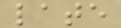late
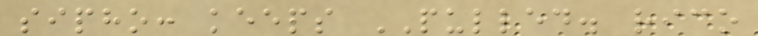sipho: keeps PULLED. rico
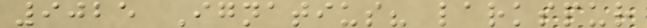9025 Ignatius? larkspur
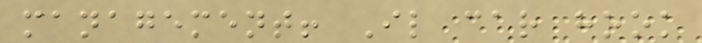management! Il car hook
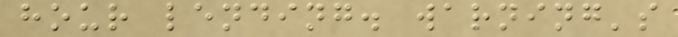hour lending. warning's
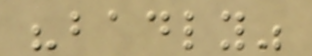"badly"
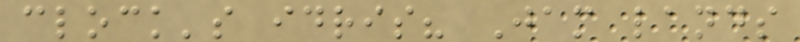clock's idris? Jam lands
